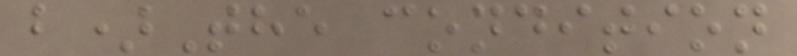b)The condition
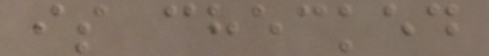is checked
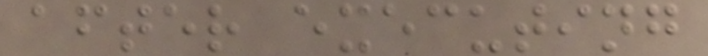after executing
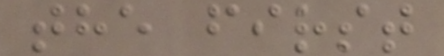the first
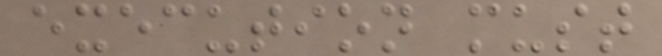execution must
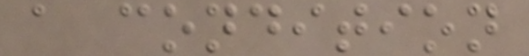a condition
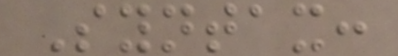Syntax:
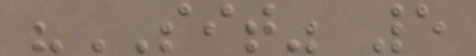"SIT" 5
